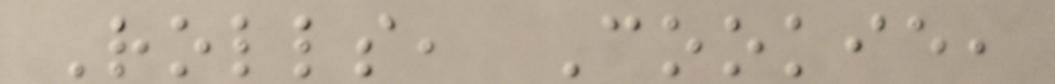Rolls, Cookie,
